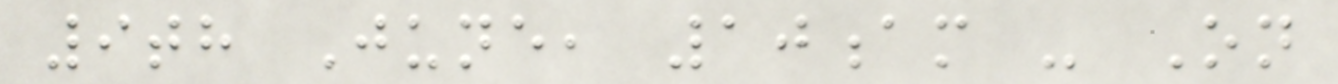9th June, 10am - On
